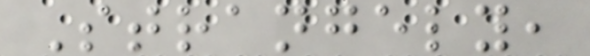Strangely,
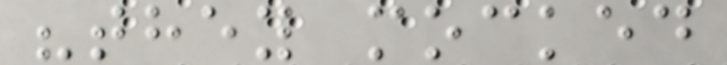"they mocked
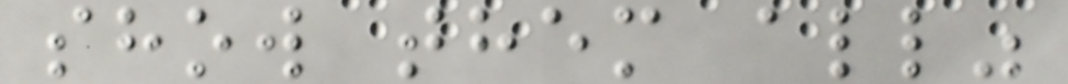show them all"
